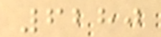6280
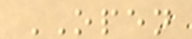OPEN
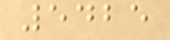5425
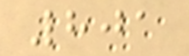801
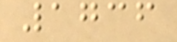1736
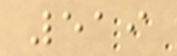519
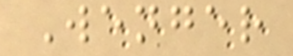Wenger
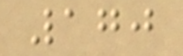170
